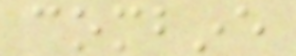combine
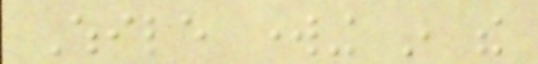While working in the
